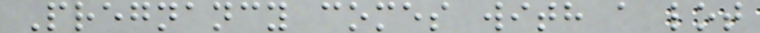Pregnancy comes with a lot
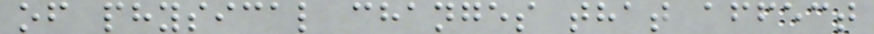of physical changes that affect
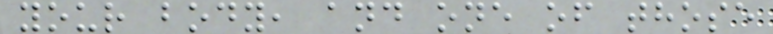your body, and one of those
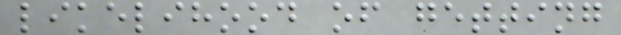likelihood of getting
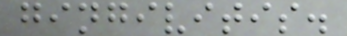gingivitis.
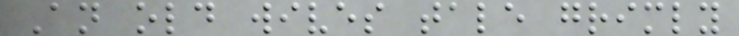An old wives tale grimly
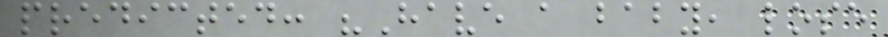predicted: "Have a baby, lose
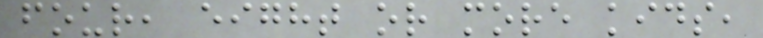four, eight or more kids,
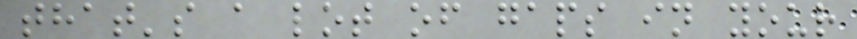that's a lot of gaps in your
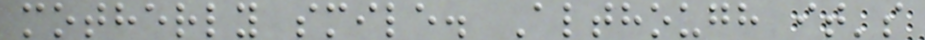motherly smile. Although it's
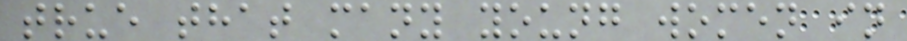true that many young women in
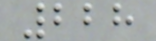228
